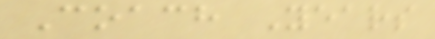Coach Years
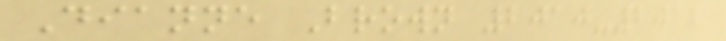Dianne Brown 2010-2012
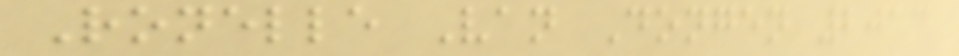Ronelle Van Dongen 2013
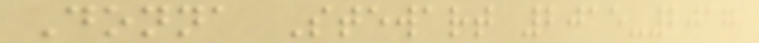Donna Stewart 2015-2017
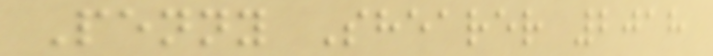Penny Shearer 2018
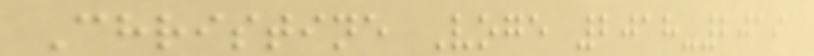Christine Voge 2018-2019
